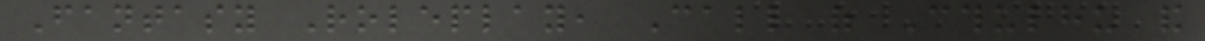Fantasy Roleplay, Call of Cthulhu and
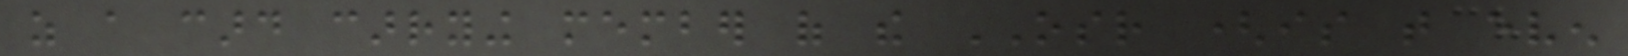as a card carrying member of the OSR (is that even
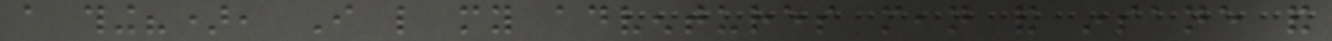a thing?), I like my adventures mean and insane and
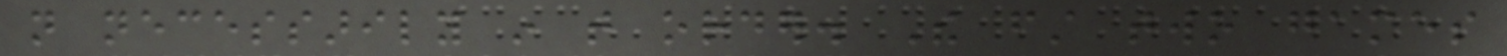not necessarily in that order. The first two games
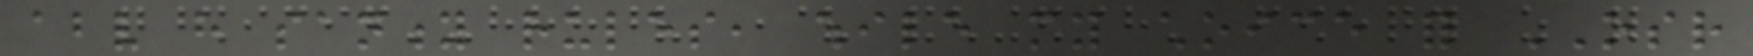above have sanity rules, while my choice for OSR
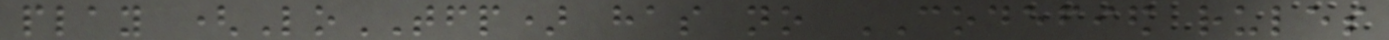play (LoTFP) has no CODEFIED rules
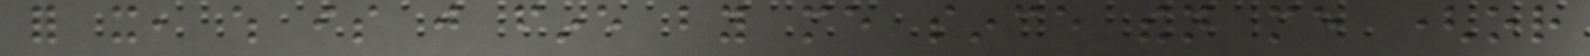for it, which is just fine by me since then me (or
